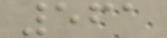561
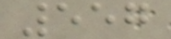557
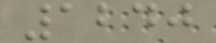1240
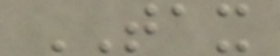TAX
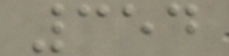354
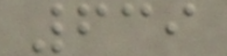639
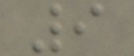9
